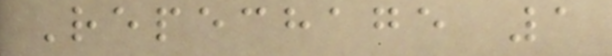Repechage 1
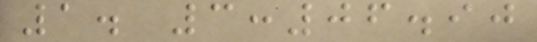1. 3:06.90
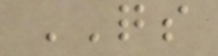QS
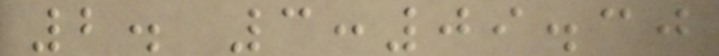2. 3:09.30
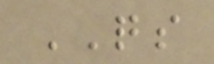QS
